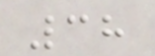38
